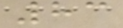83
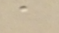a
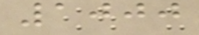1000
